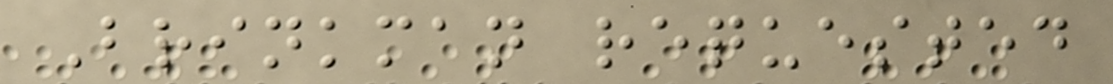Brinkman requested
